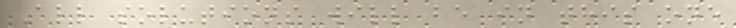All solutions will be in this one
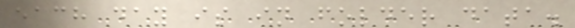each day is in folder data.
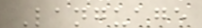Language
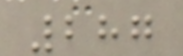287
